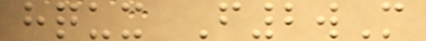hqux F2wM
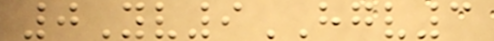0Yv9HGV3
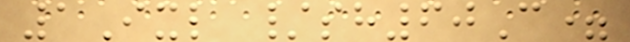1Ixl /sh60C=
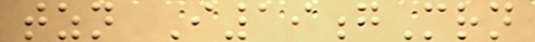tzn I19gMrn
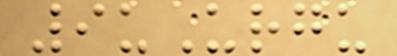9uUrgu
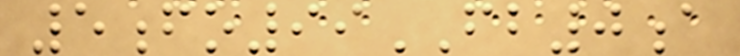5fo99FB0a
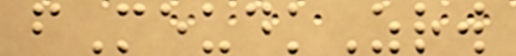fMeudkZrw
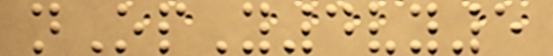nOpY4vy5
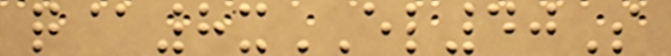q@8xEL40S
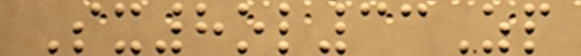Sx8ol33Zp
